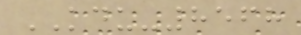KDU-8568
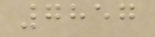7857
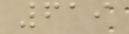619
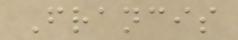Francis
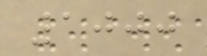1000
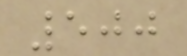500
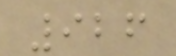926
